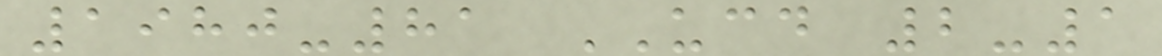1980-81 UCD 2-1
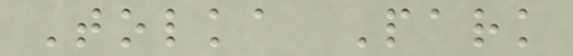Tolka Park
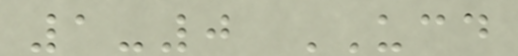1-0 UCD
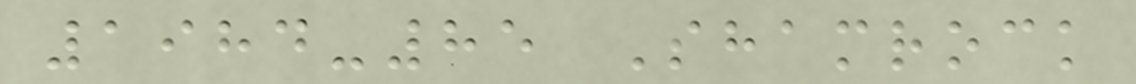1984-85 Shamrock
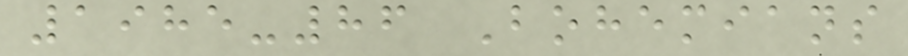1985-86 Bohemians
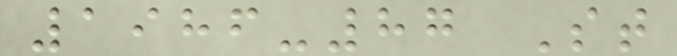1986-87 St
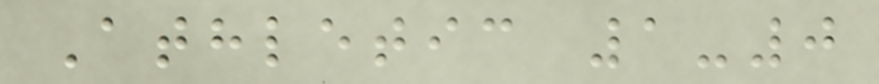Athletic 1-0
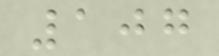107
